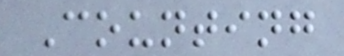Counting
